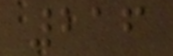216
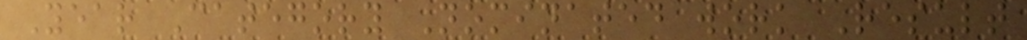Year Category Nominated work Result
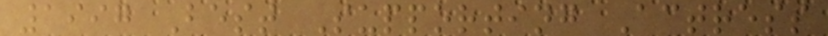1997 Best Supporting Actress
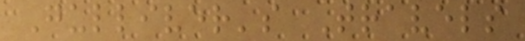Gulliver's Travels
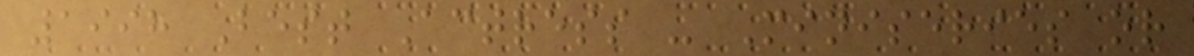1998 Best Actress - Miniseries or
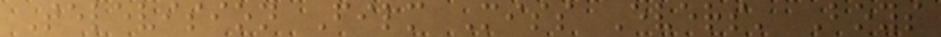Television Film Miss Evers' Boys
